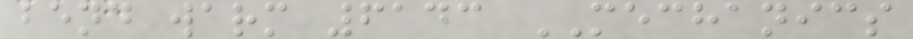bend warm 6143 MECHANICS
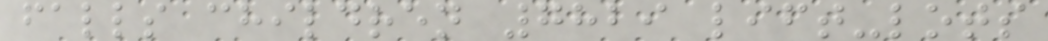falls children 7829 lift-lots
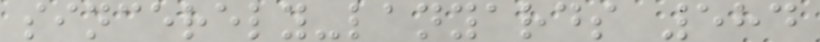sincerely-lanyards 584
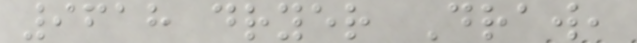9618 dryer Draw,
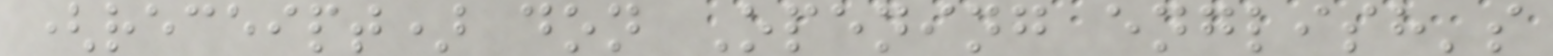(receipt) don Opening english's
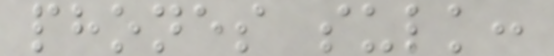phones sulk:
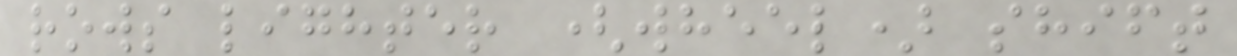rows lighter (wheel) shift
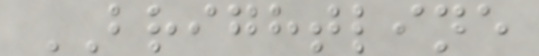BRIGHTLINE
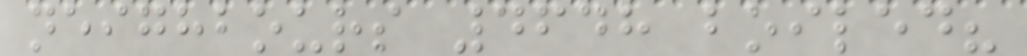neighbours 4648 boiled?
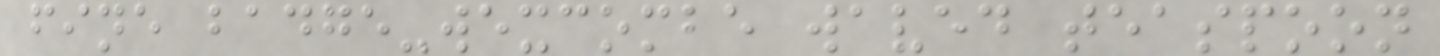fine badge-wexcombe waved teaspoon
